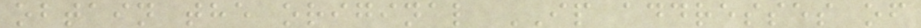obtain the original IP addresses of
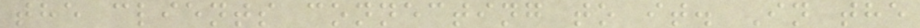the clients connecting to it. In the
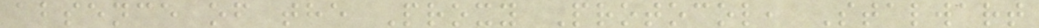absence of the Proxy Protocol, Stalwart
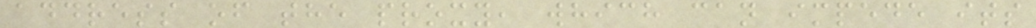address of the proxy, which can impede its
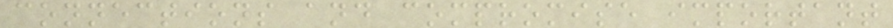connections and compromise important
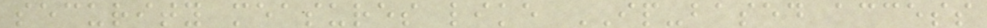security measures like IP-based access
